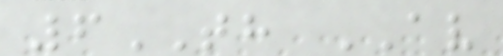6TH AV
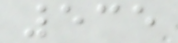535
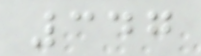347
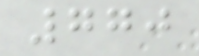770
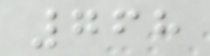768
